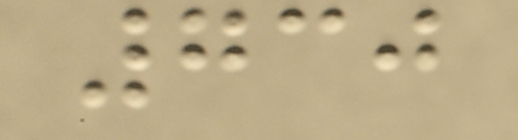730
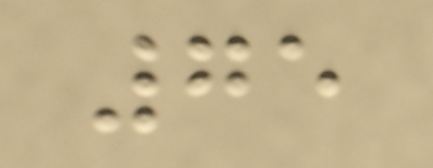75
